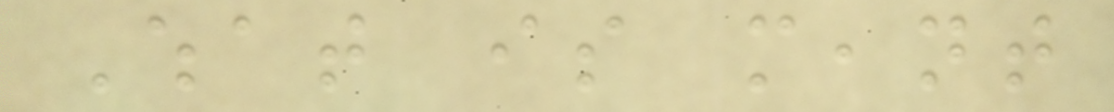What is meant
